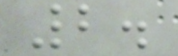2.
